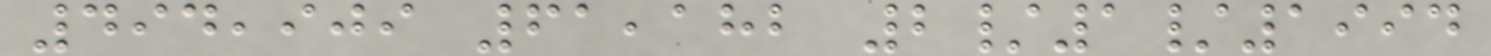494,909 61,182 2/1/1994
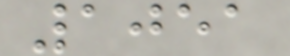1051
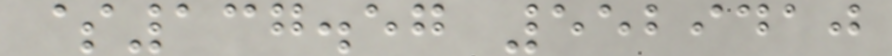$137.57 5529410
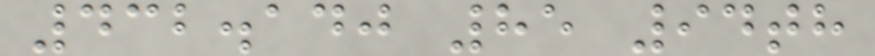432.140 85 94th
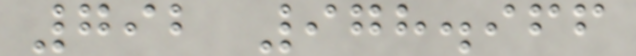792 978.966
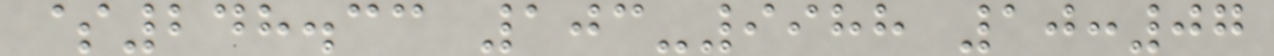$248.33 103-9988 10:07
